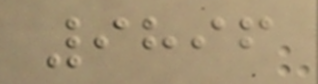9896
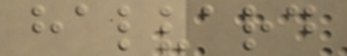halvard
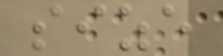size
